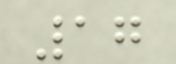17
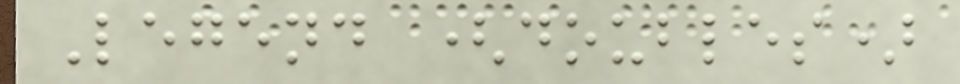Legend (doubles)
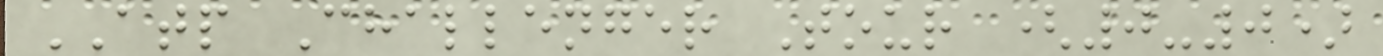ATP Challenger Tour (0-0)
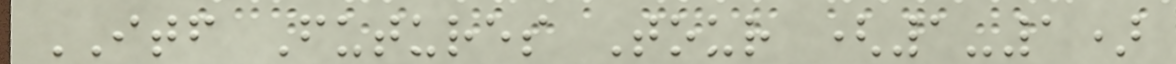ITF Futures Tour (1-1)
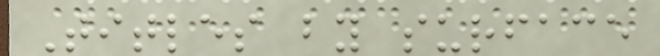Titles by surface
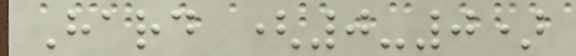Hard (0-0)
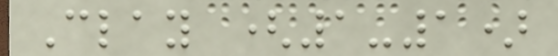Clay (1-1)
